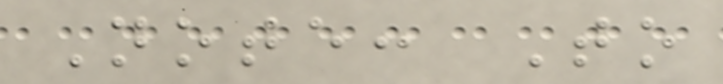Note: To
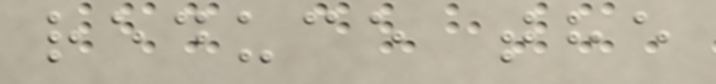reduce the
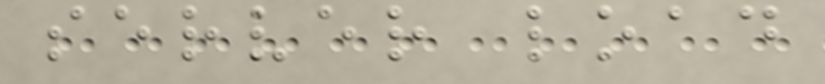server load
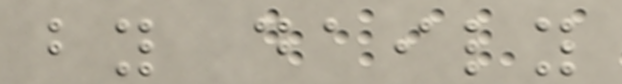by daily
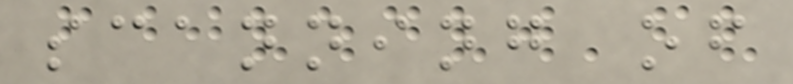scanning of
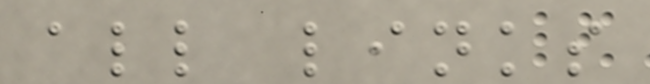all links
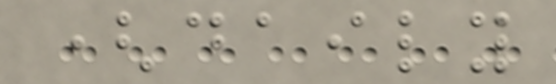(daily
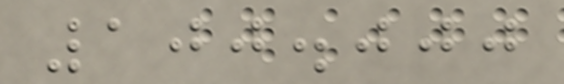100.000
